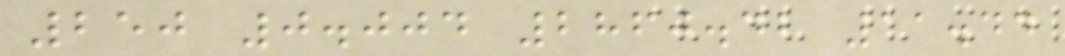250 0.004 2860.42 11.44
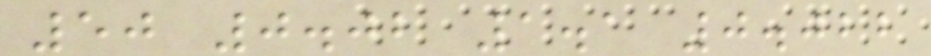50 0.02 1.1 0.022
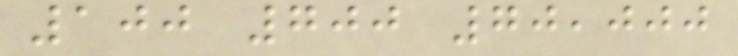100 700 70,000
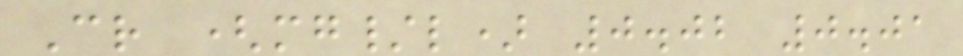Cr (mg/l) 0.02 0.01
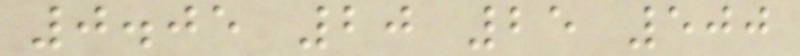0.05 20 25 500
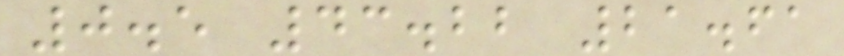0.5 43.22 21.61
